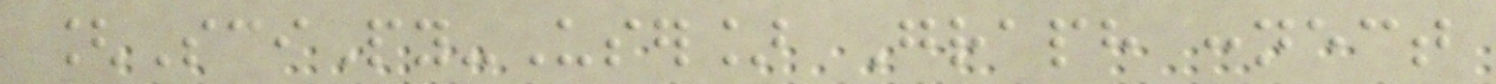[SciPy-User] Graph connect
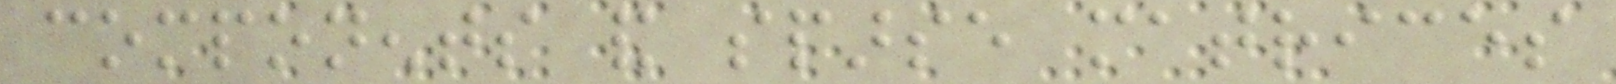components and sparse matrices
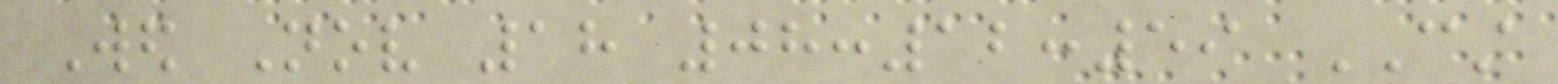Wed Nov 18 08:12:59 CST
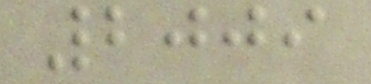2009
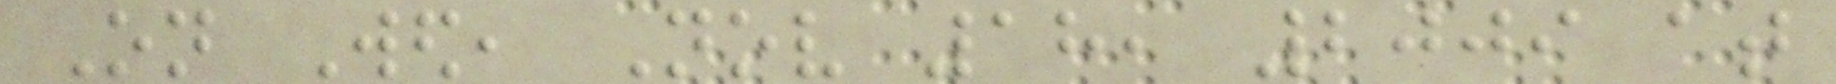On Wed, Nov 18, 2009 at
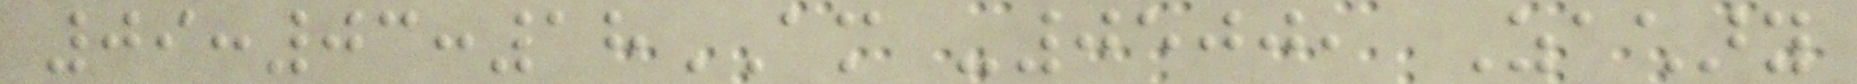09:03:18AM -0500, Zachary
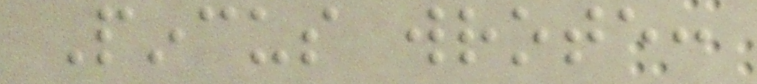Pincus wrote:
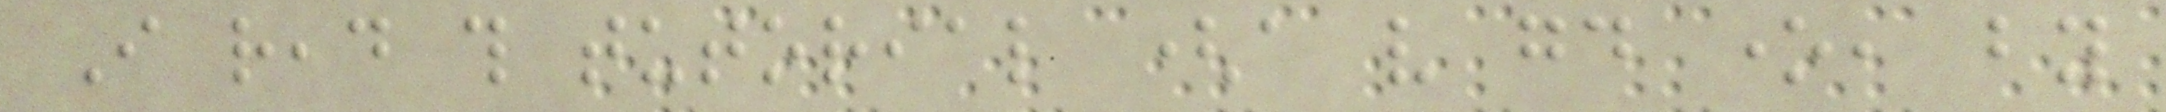I read this tutorial (a very good one, by
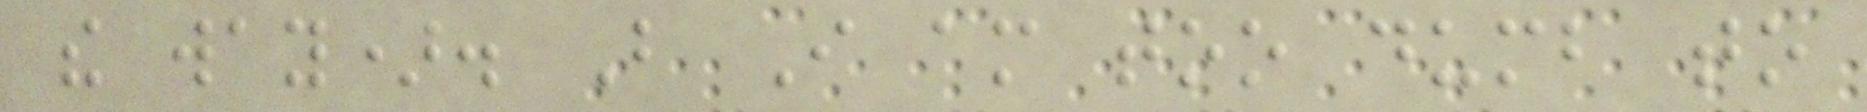the way). But I am too dumb to
